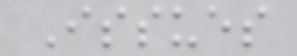Issues
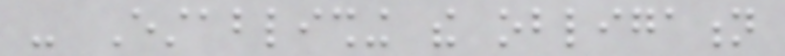- Establishing the obligation
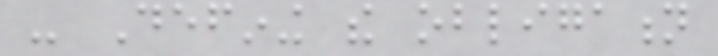- Defining the obligation
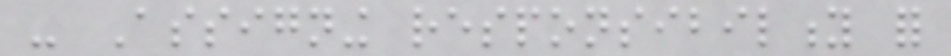- Assigning responsibility for
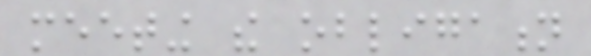meeting the obligation
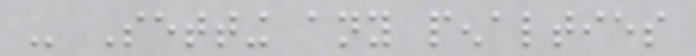- Setting any penalties
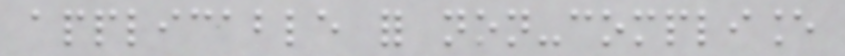applicable for non-compliance
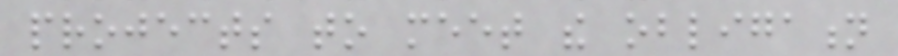projects to meet the obligation
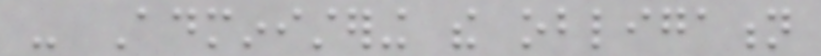- Administering the obligation
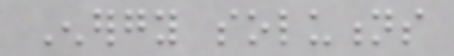Energy solutions
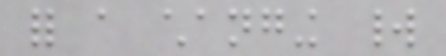for a changing world
